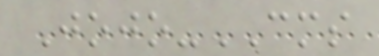Jojo-CMS
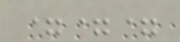===
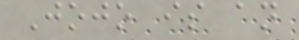Jojo is an
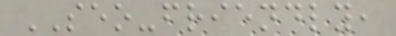SEO-friendly,
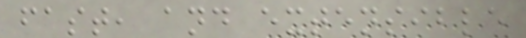fast, and extensible
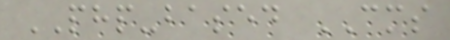PHP-based CMS
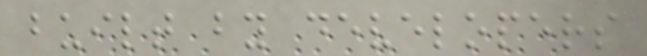built by developers
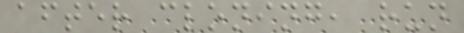after cloning, run
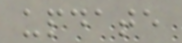update
